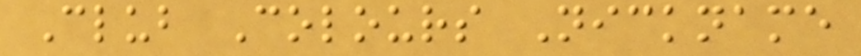Club Colours Nickname
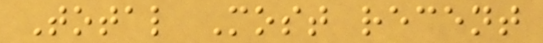Total Most recent
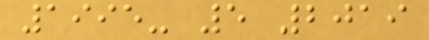1995- 5 2019
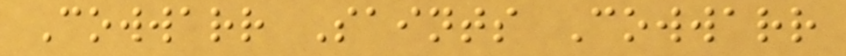Cowwarr Saints Cowwarr
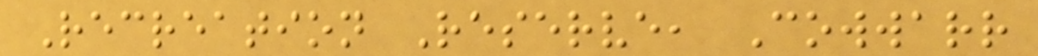Recreation Reserve, Cowwarr
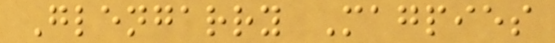Glengarry Magpies
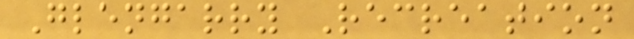Glengarry Recreation
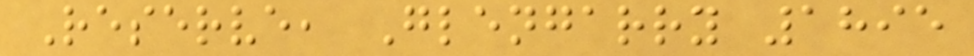Reserve, Glengarry 1895
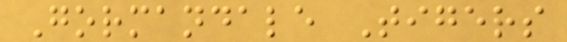Gormandale Tigers
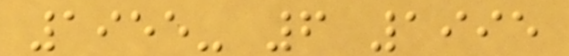1955- 6 1995
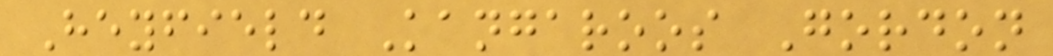Heyfield Kangaroos Gordon
